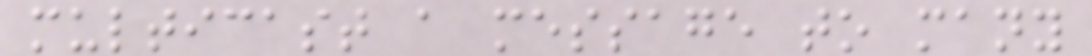multicast a message to many
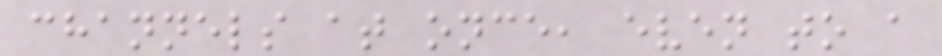channels at once, even to a
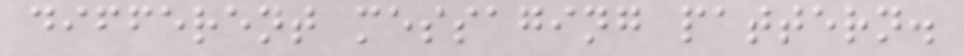different messaging pattern.
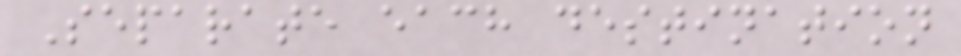Separate each destination
